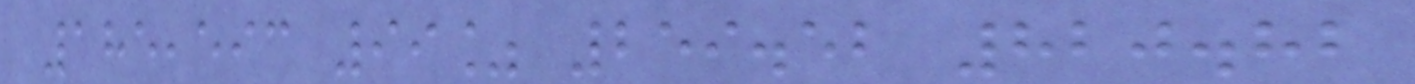185,593 99% 259.52 820.82
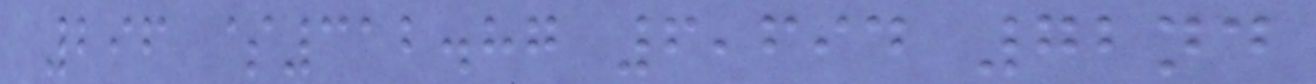296 $312.87 6,694 72nd
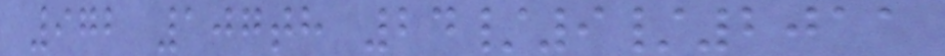972 107th 24/9/2011
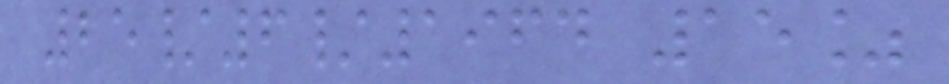25/6/1964 15%
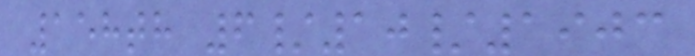158th 6/10/1903
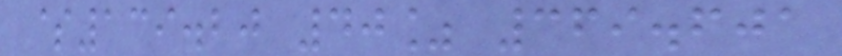$139.20 40% 369.601
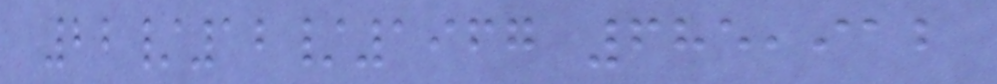22/12/1967 685,912
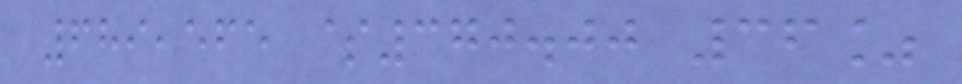689,565 $370.00 36%
